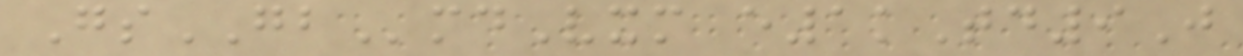GsGBmdVxm e1kTd9J
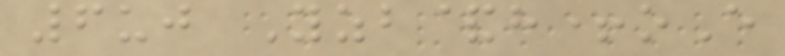6uj Yzb&h+oE
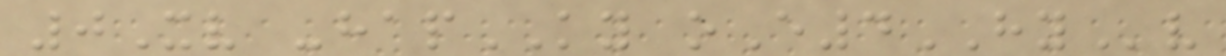0Xv -hapKY oE4HYv
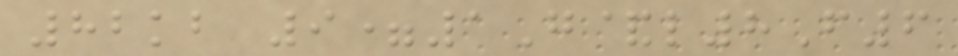82kb 9=1G&l8F6
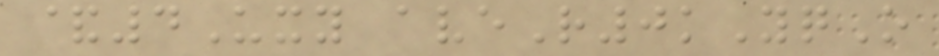&4Uxy aveR0kYqO
